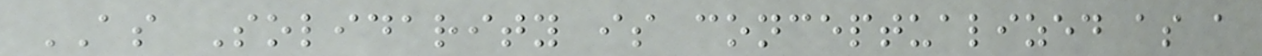AS Solidarity is conceptualized as a
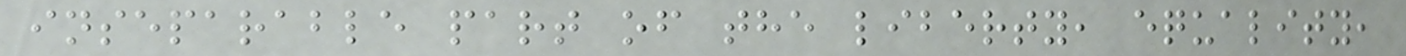inseparable part of the liberty, equality,
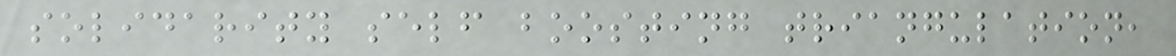solidarity self boosting triangulation,
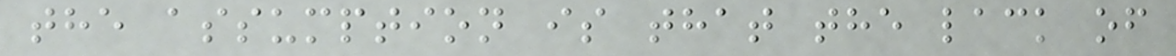the assumption is that the lack of
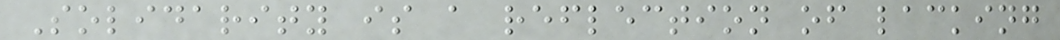Solidarity is a reflection of lacking
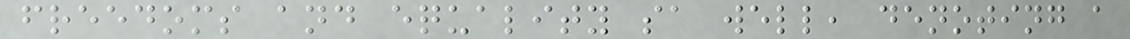freedoms and equality sa well, denoting a
